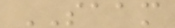SAAM
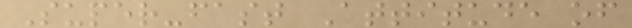Super-fast Attitude of
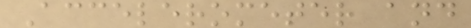Accelerometer and
